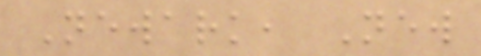Newark, New
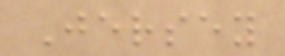Jersey
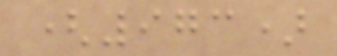(973)
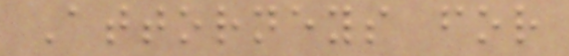Attorneys for
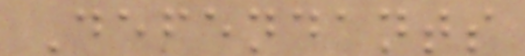Defendants
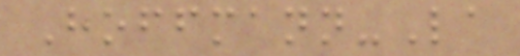Hoffmann-La
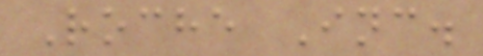Roche Inc.
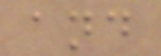and
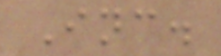Inc.
